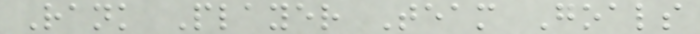Rank Player Team Goals
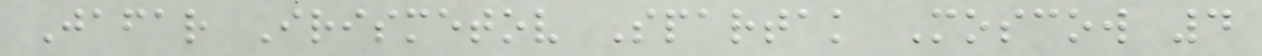Jafar Irismetov Spartak Moscow 4
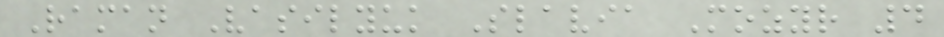Raman Vasilyuk Slavia Mozyr 4
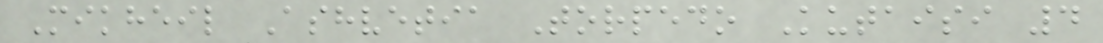Mikheil Ashvetia Torpedo Kutaisi 4
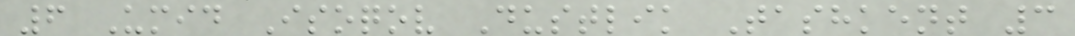6 Umid Isoqov Dustlik Tashkent 3
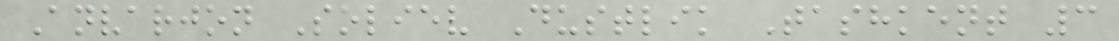Anvarjon Soliev Dustlik Tashkent 3
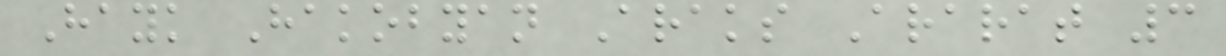Hayk Hakobyan Araks Ararat 3
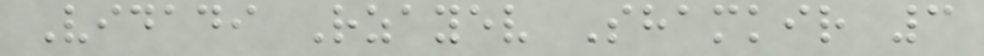Vidadi Rzayev Shamkir 3
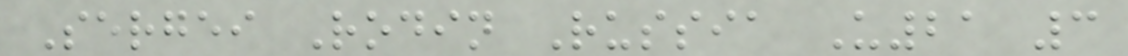Sergei Rodin Russia U21 3
